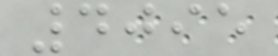4095
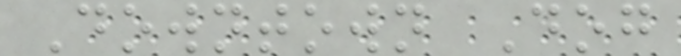Downtown Dog
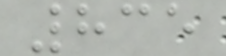835
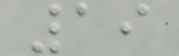19
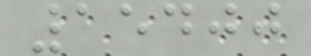15400
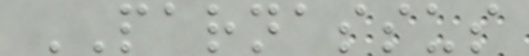PARNASSUS
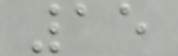15
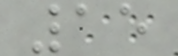15
